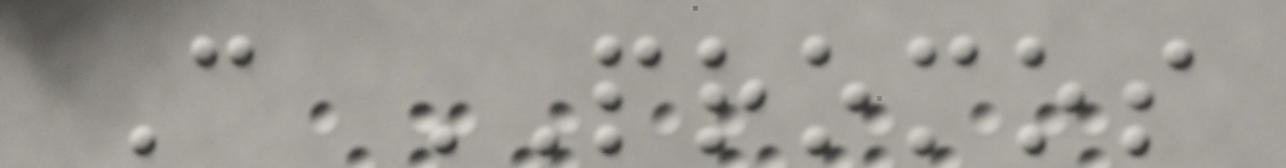C PROMOS
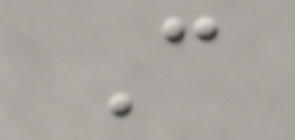C
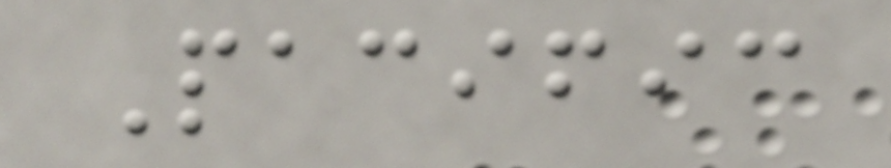Pacific
